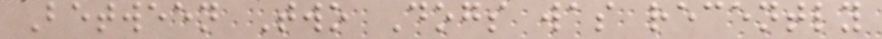Between Two Dogs was recently
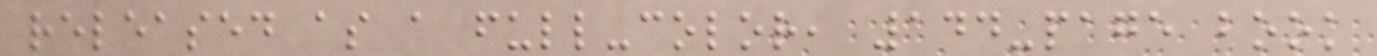released as a full-color, 144-page book
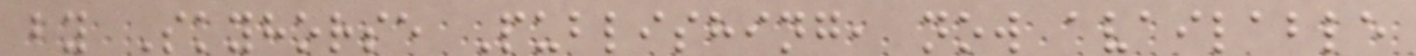by Skyhorse Publishing, now available
